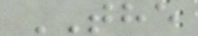THE
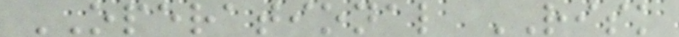OPERATIONAL RISK
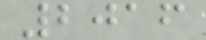2016
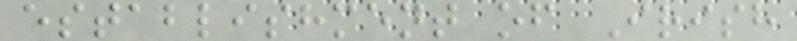establishment of Irish
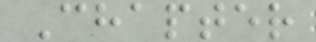Chapter
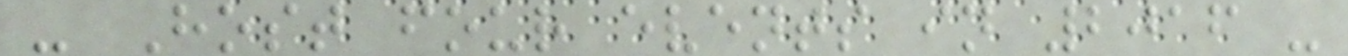- Host four events in 2016 -
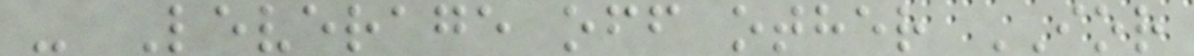- Leverage off other IOR
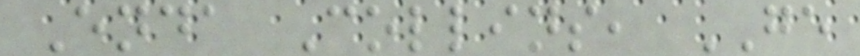Enda Collins, GE
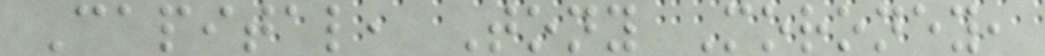Capital, Tony Moroney,
